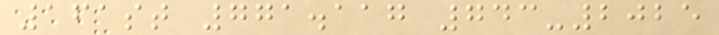161st 771.117 743-2025
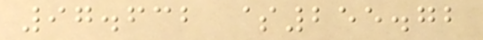97.632 $255.72
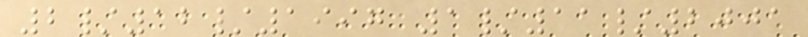2/12/1997 1/11/2001
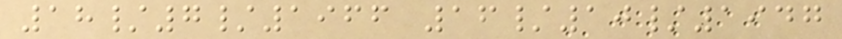18/7/1966 16/10/1947
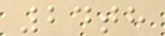24th
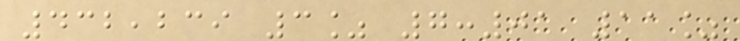432,239 3% 7:01 11%
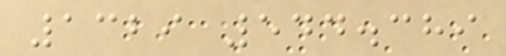1329 544.389
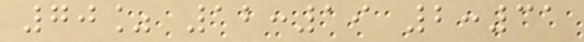70% 12:19 2:31
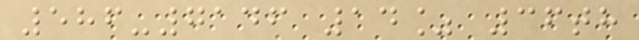586-7146 14% 36th
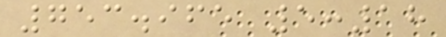753.965 5:18
